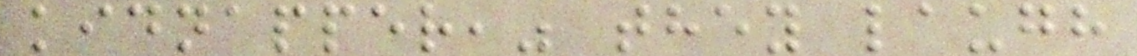kidnapper," they laugh
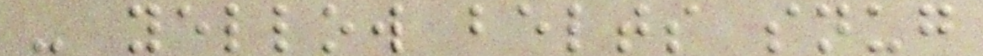- yellow belts snug
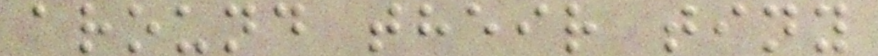around their tiny
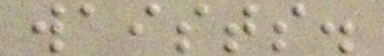waists.
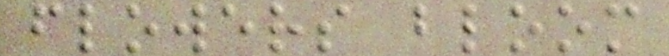flowers bloom
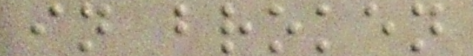in broken
